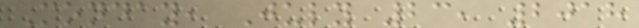Monday, July 23, 2018
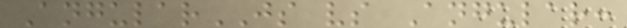AngularJS vs Angular:
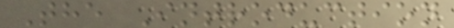The Introduction
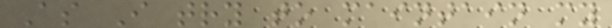As I try to maintain my
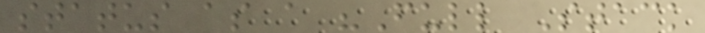status as a "Full Stack
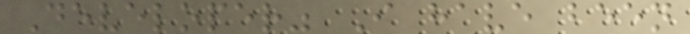Developer" I have been
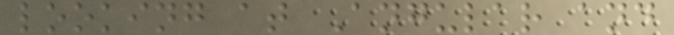looking at Angular and
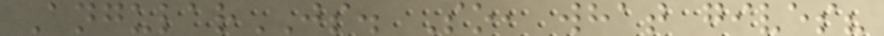AngularJS. So, what gives?
